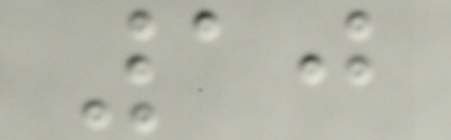10
